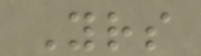Yours
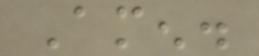Amen.
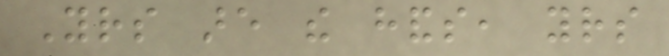Yours are the hands, yours
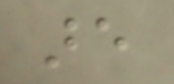are
